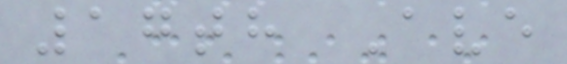17th Ave
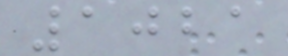1021
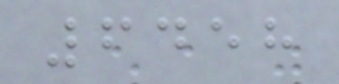6458
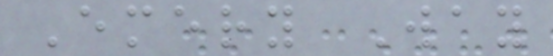Emery Way
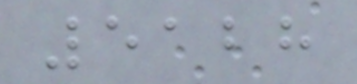5128
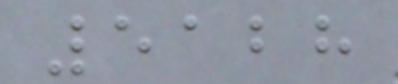5128
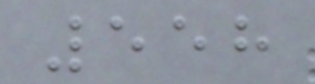558
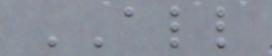ALL
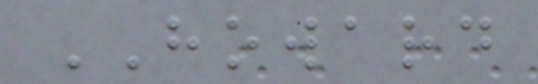HOWARD
